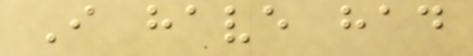I have had
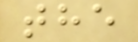the
